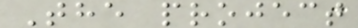The project
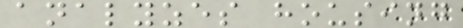analyzes housing
